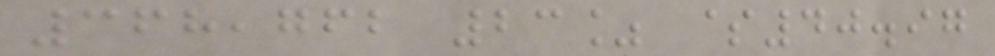368,762 23% $40.97
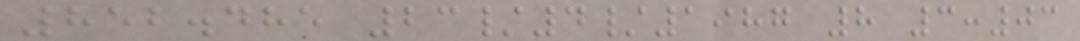852.485 23/4/1987 8 3:03
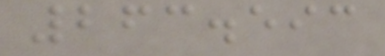263.593
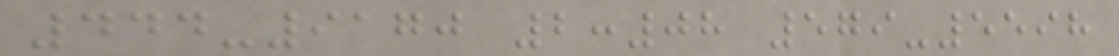444-9170 2:08 579-5598
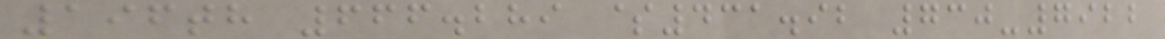196th 666.289 $431.92 730-7922
